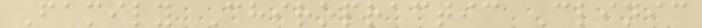Family Chiropractic Clinic
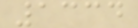1334
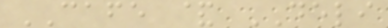CAFE & DELI
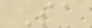Sa
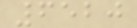6520
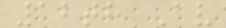12th Av
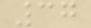37
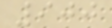900
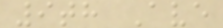9th Ave
